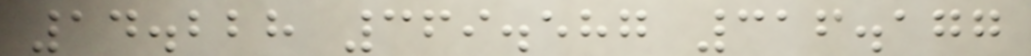14.228 369.587 316.177
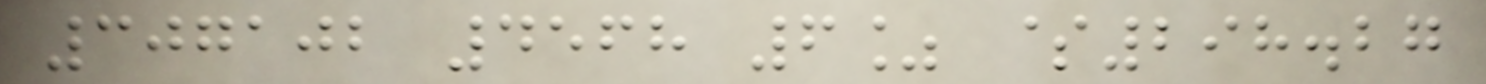307102 4568 6% $298.27
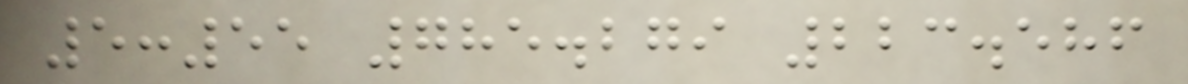5:55 785.279 223.586
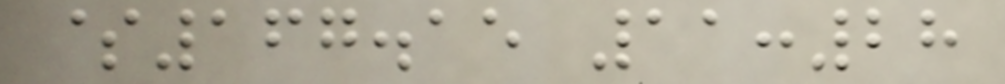$167.15 11:28
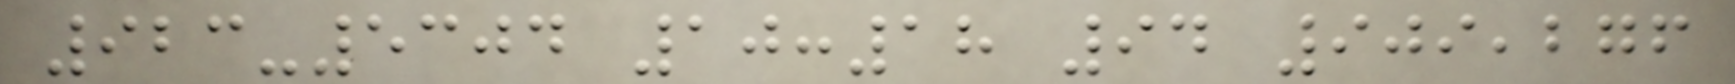923-5304 10:18 94 909,276
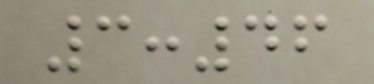3:46
